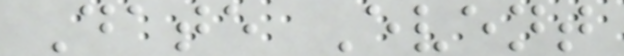Date Event
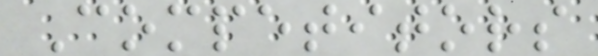Competitors
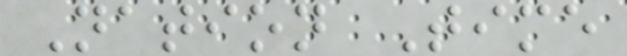Nation Time
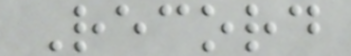Record
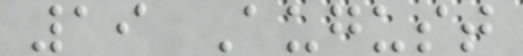19 August
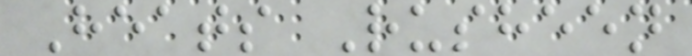Heats Rusheen
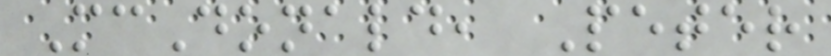McDonald, Peter
